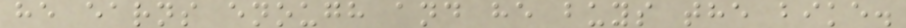he earns enough and he buys the bike.
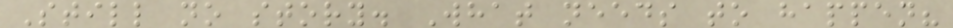Still no story. What needs to happen?
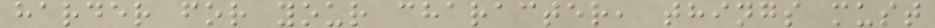harder for your character, things must
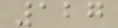127
